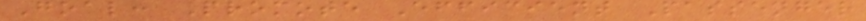Goal: Promote Efficient Passenger
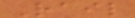Rail
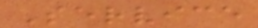Service
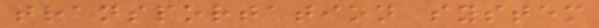transportation system
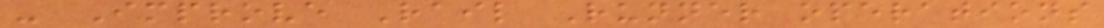- Improve Rail Runner operations
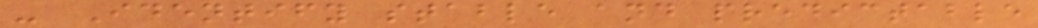- Identify stable and predictable
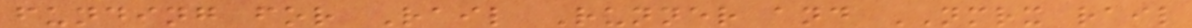funding for Rail Runner and NMRX rail
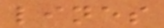lines
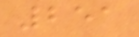251
